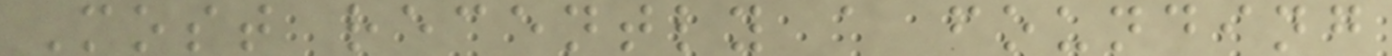Most recently a founding
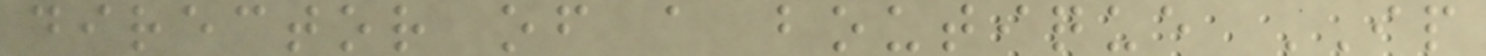director of a boutique IP
